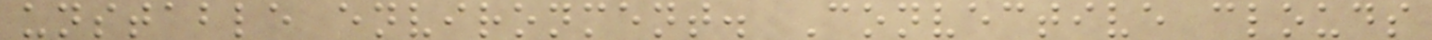unstable environment. Convective clouds
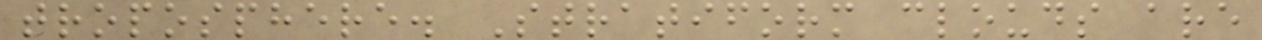troposphere. Stratiform clouds are
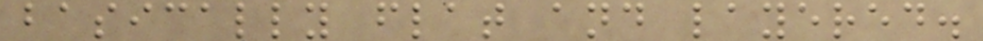basically flat and layered.
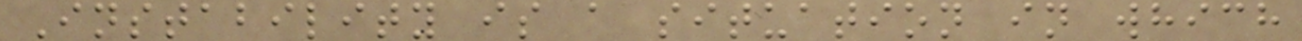Instability is a situation in which
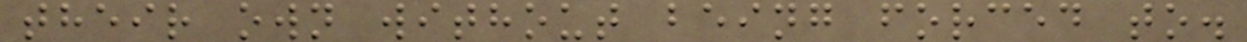their own without being forced to.
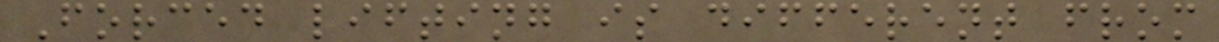Forced lifting is different from
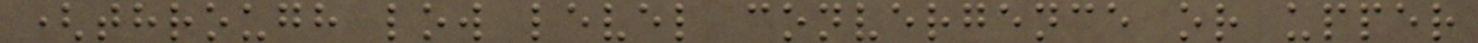(through low level convergence or upper
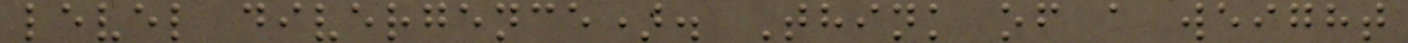level divergence). Think of a weight
